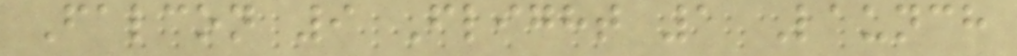Falcon 9 Flight 1 Launch
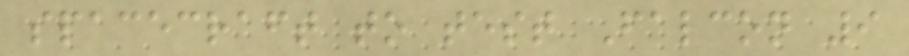spacecraft to test Falcon 9
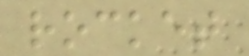rocket
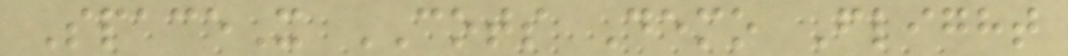SpaceX COTS Demo Flight
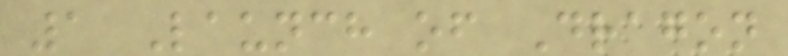1 Launch of Dragon
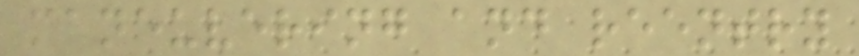maneuvering and reentry
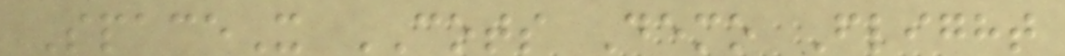SpaceX COTS Demo Flight
